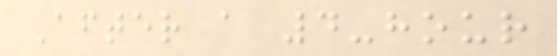After a 4-hour
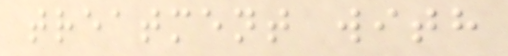treatment with
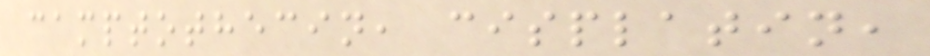camptothecin, cisplatin,
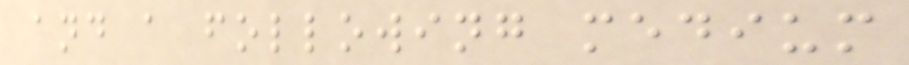and a following medium
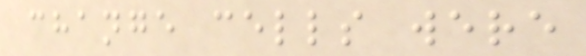change cells were
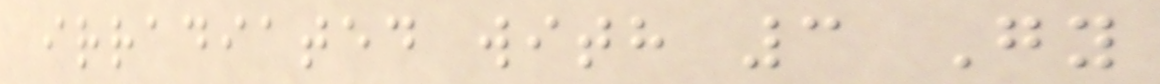irradiated with 3 Gy
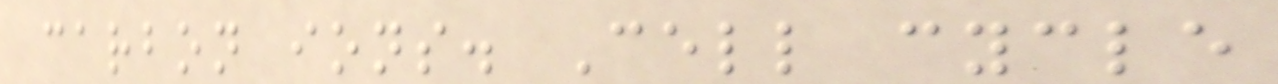carbon ions. Cell cycle
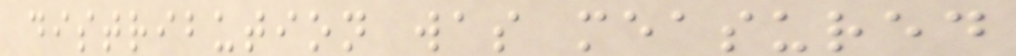distribution was measured
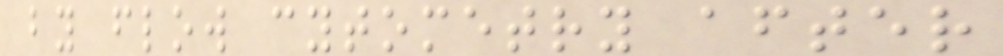by flow cytometry after
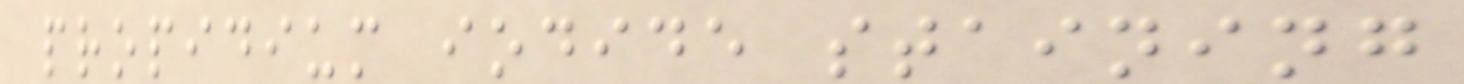propidium iodide staining
